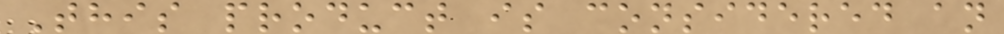This product is considered an
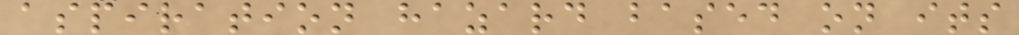aspiration hazard based on its
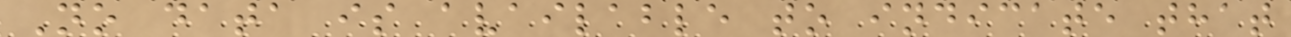No data is available to indicate that
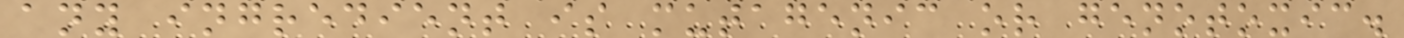any ingredient is mutagenic or genotoxic.
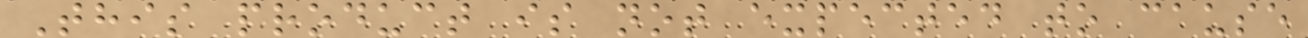This product is not expected to cause
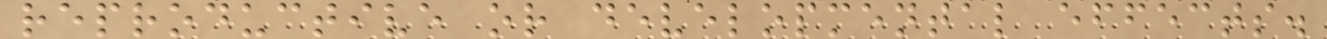reproductive or developmental effects.
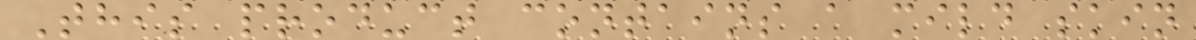This product contains a mild skin
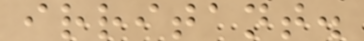irritant.
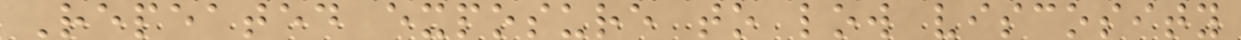Repeated exposure to low viscosity
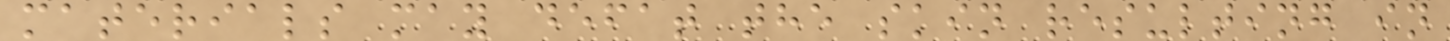materials may defat the skin resulting in
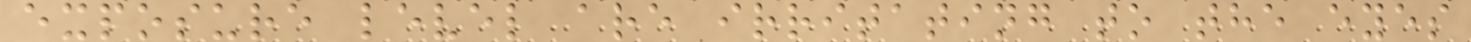exposure level are irritating to the eyes
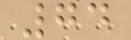74
